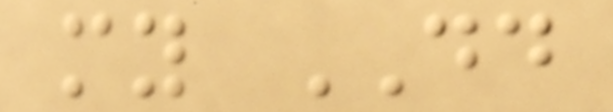my DD
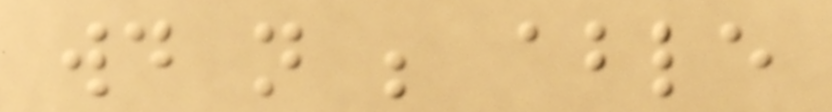would not be able
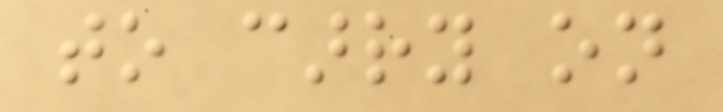to carry on
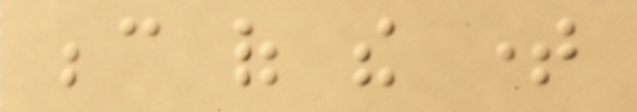because of the time
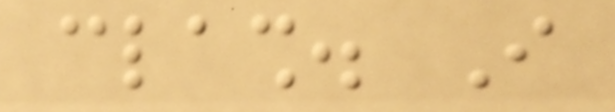clash. I
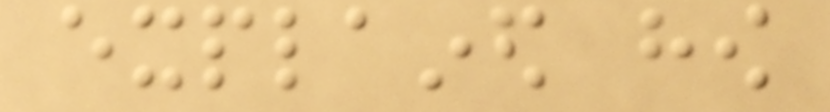explained how
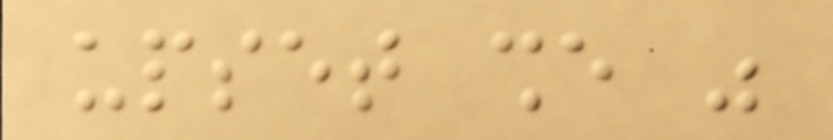upset she was
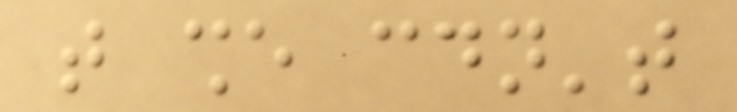that she couldn't
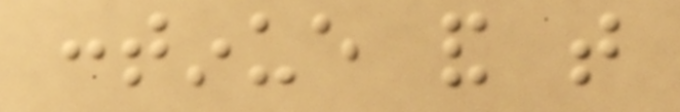continue and that
